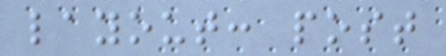layout: post
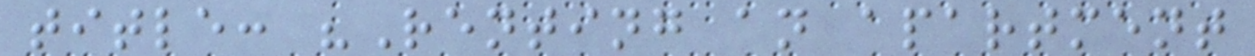title: "Renting an apartment
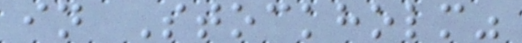in Stockholm"
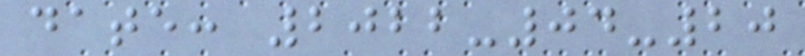date: 2022-04-20
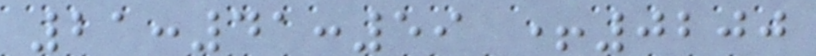21:41:59 +0200
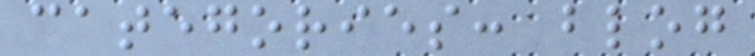categories: blog
